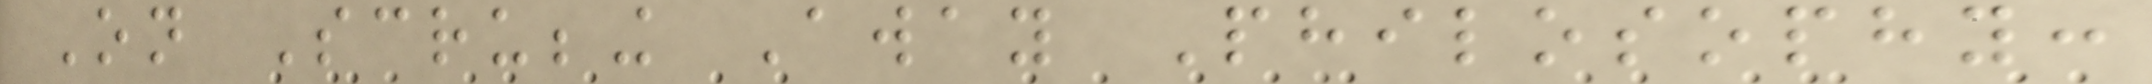On Scrubbing Away Philosophy:
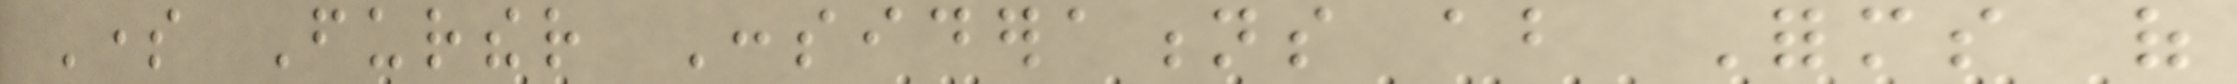Some Further Considerations about Forms of
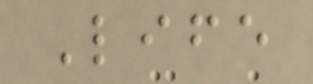Life
